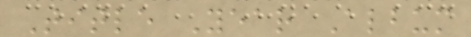Title Year Album
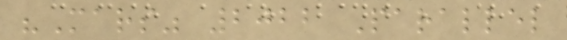"Mars" 2022 Parallel
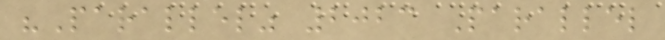"Parallel" 2023 Parallel
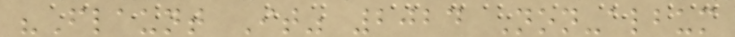"Flaunt It" 2024 Non-album
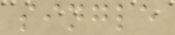single
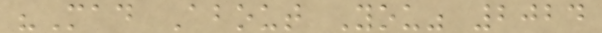"Mad About You" 2024
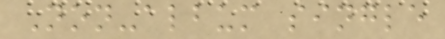Non-album single
